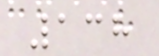138
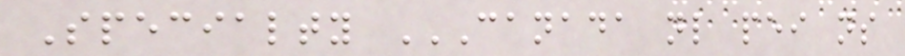Specialty CANADA NL PEI NS
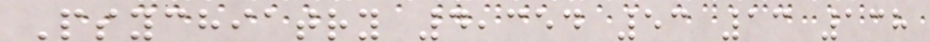Psychiatry 4,354 53 13 138
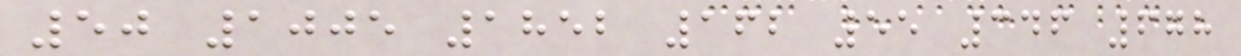50 1005 1852 162 55 346 678
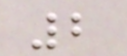2
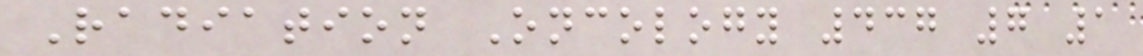Radiation Oncology 437 7 1
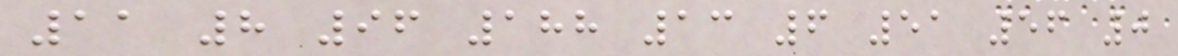11 8 96 188 13 6 51 56 0
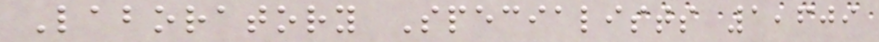Laboratory Specialists 1,609
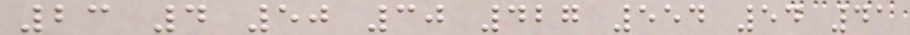23 4 50 30 427 554 54 41
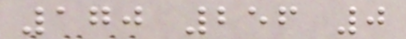170 256 0
